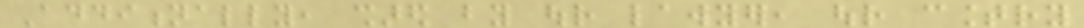Additionally, shared by our lawyer, our country
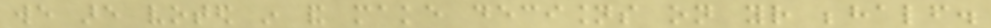we are voted in and make decisions on your behalf.
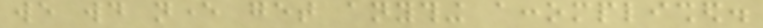we would never get anything accomplished.
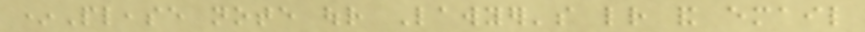*Please note our Lawyer's letter and email
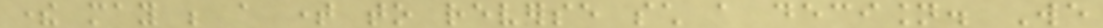there may be a time to reverse such a decision. We
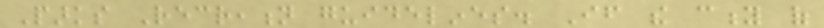Parks Recreation guidelines. If the city of
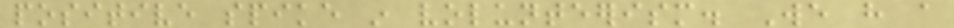positive spike in volunteerism. We have a
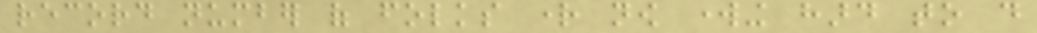record number of folks right now working hard to do
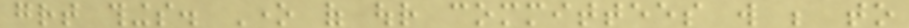great things. One of our committees will be to
